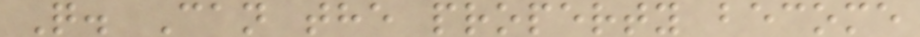Q. Can the property become
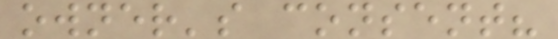owner's consent?
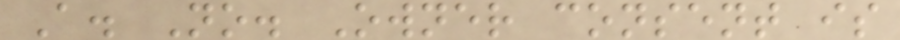A. No. Owner consent is
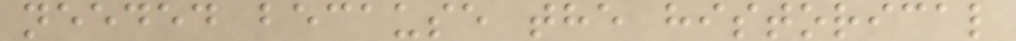needed because the historical
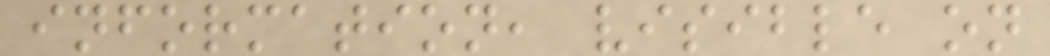information, visible on
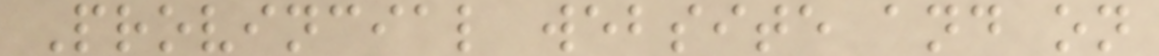Provincial website and on
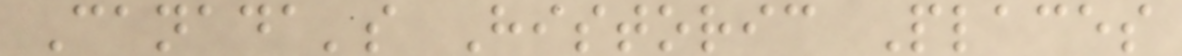Canada's Historic Places
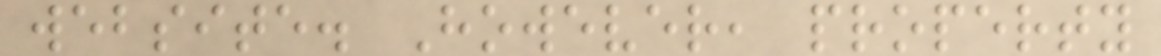website. However, property
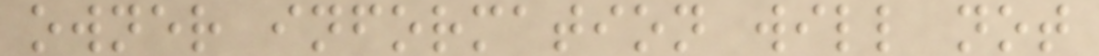owner information will not
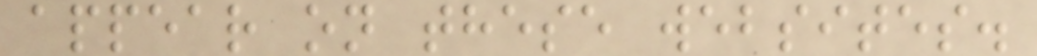appear on these websites.
